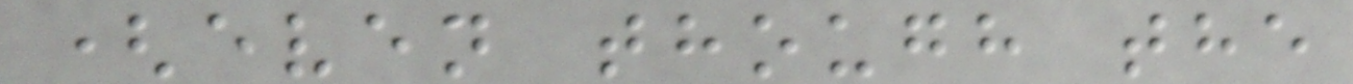(even though the
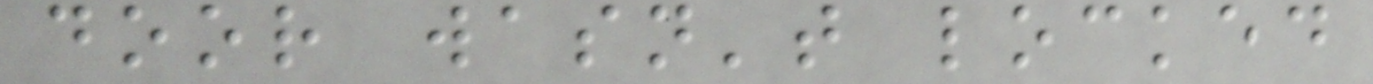door wasn't locked
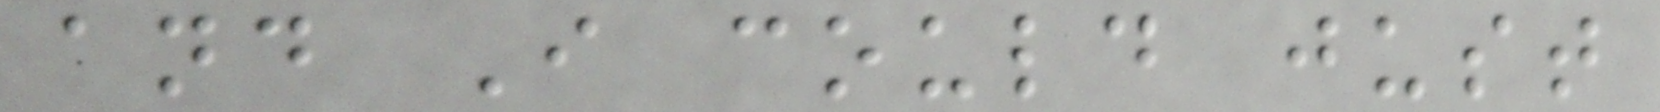and I could just
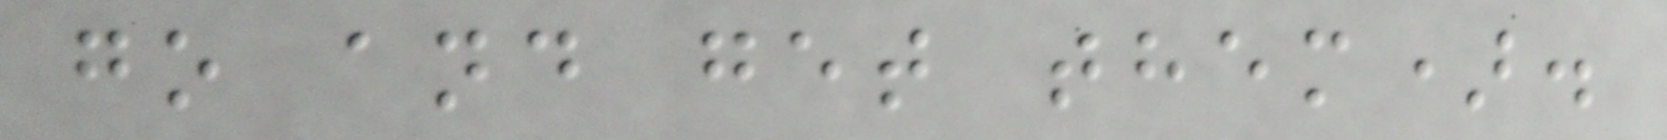go and get them).
